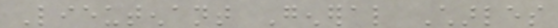Lieutenant General Charles
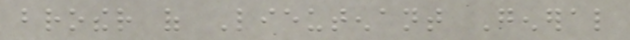brother of Lieutenant General
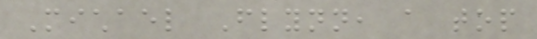Michael Flynn, a top
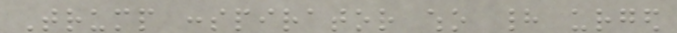Trump conspirator who had urged
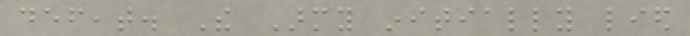defeat. The Army initially lied
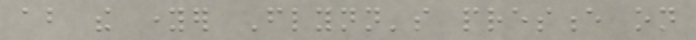about the younger Flynn's presence on
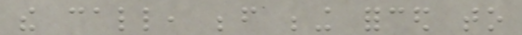the call, before being forced to
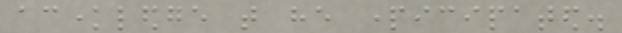acknowledge that he participated.
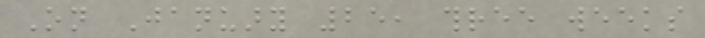On January 25, three weeks
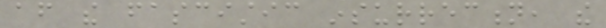after the fascistic insurrection, the
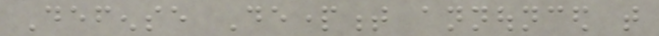Defense Department announced that
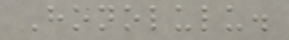Honolulu.
